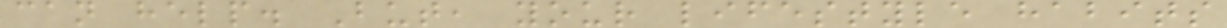can help. But, your lifestyle habits
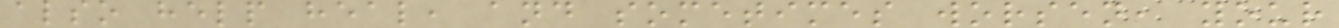also help heal, and sometimes worsen, your
